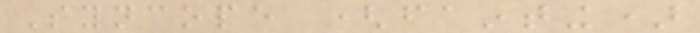Syncope (fainting)
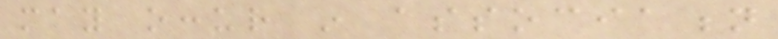may occur in association
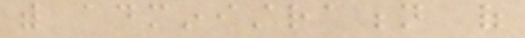with administration of
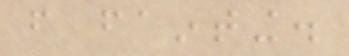from fainting.
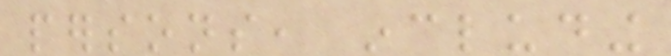persons, including
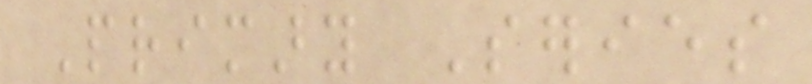Primary Series
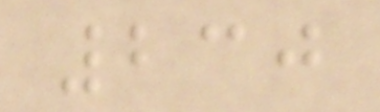230
